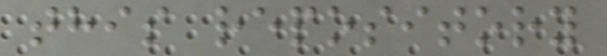this repository
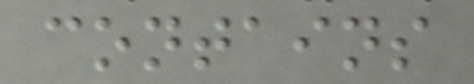contains
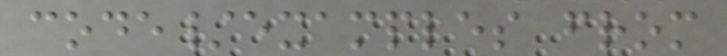code/examples from
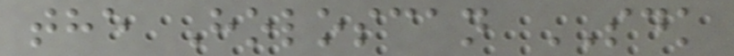the Holoscan SDK
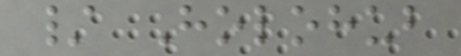/ Holohub
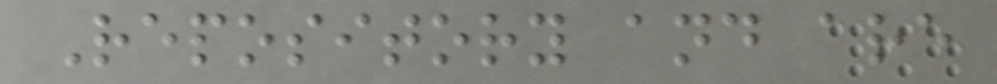Repository and are
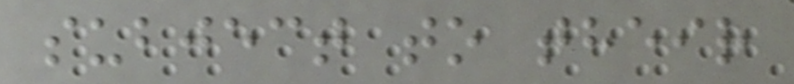subject to their
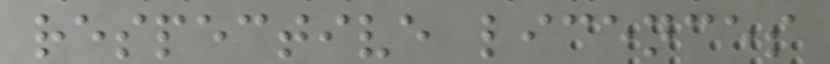respective licences
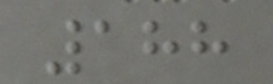188
